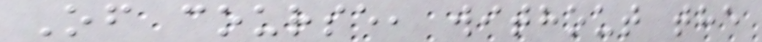Of course, without the
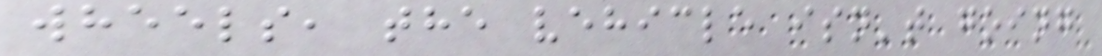wheels, the vehicle isn't going
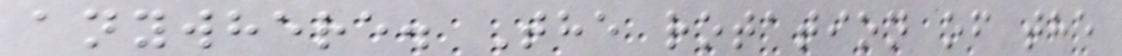anywhere. The rotation of the
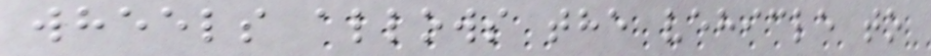wheels allows the vehicle to
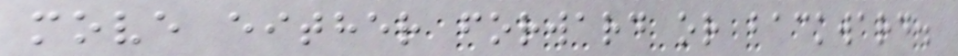move either forward or backward.
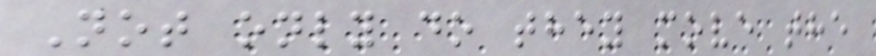Not only do they move the
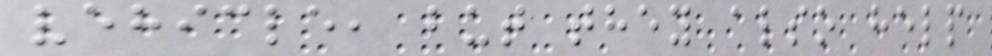vehicle, but they also help
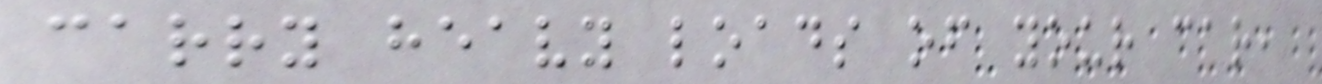carry heavy loads of your car,
